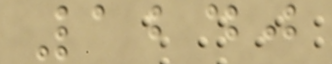1240
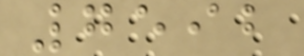7592
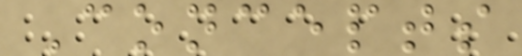Concepts
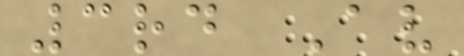3rd Av
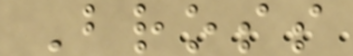Bross
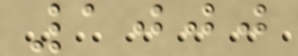1000
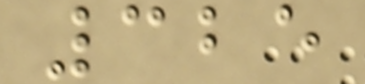325
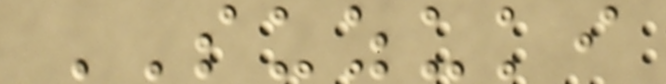SUZUKI
